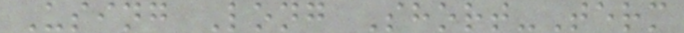Using Long Short-Term
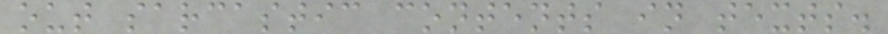out sarcastic contents in texts.
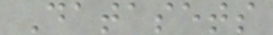Datasets
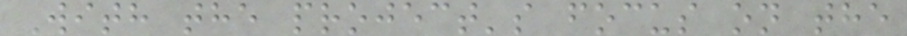With the project's focus on the
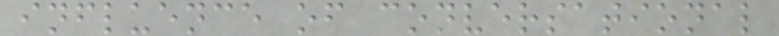influence of conversational
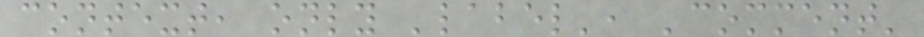context, only 'label', 'comment'
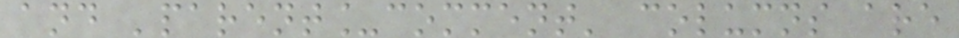and 'parent_comment' columns are
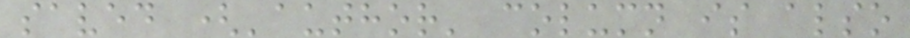saved ('author' column is also
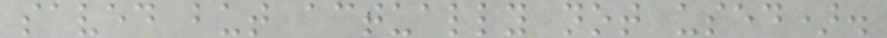saved but actually not used).
